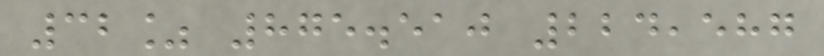32% 875.510 224,587
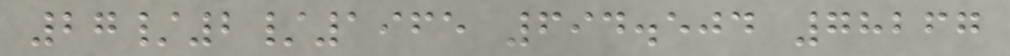27/2/1965 694.504 78267
